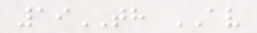19TH AV
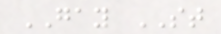GAY ST
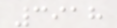3918
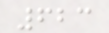623
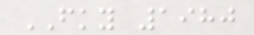FKY 1980
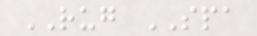RUG SPA
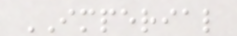IMPERIAL
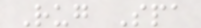Rug Spa
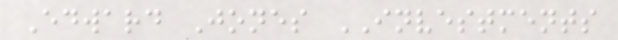Edward Jones INVESTMENTS
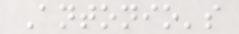Antonio's
